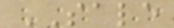SALE
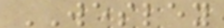WESLEY
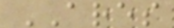ARES
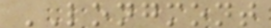LONGMONT
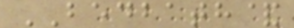BEDBATH&
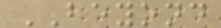BEYOND
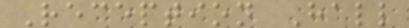Reception Hall
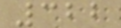322
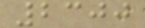2300
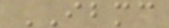IBMC
